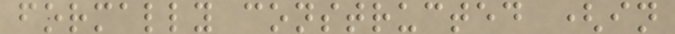formally constructed (in
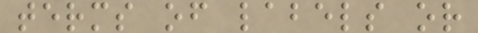terms of labels or
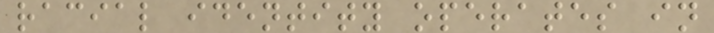racial identity operates in
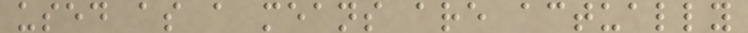used as a means are actually
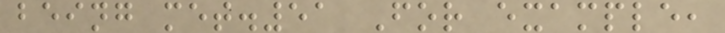being met.51 For example,
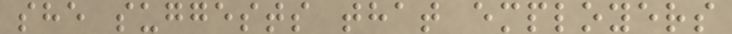she suggests that employers
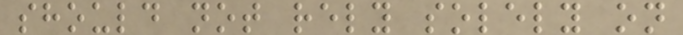should not rely solely on
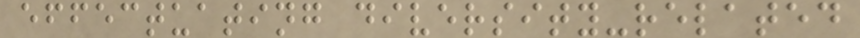effectuating diversity-related
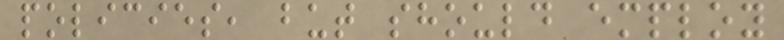policies, but should employ
